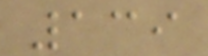139
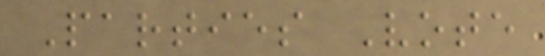Parties Vote
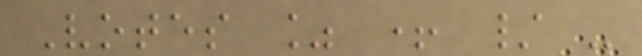Votes % + / -
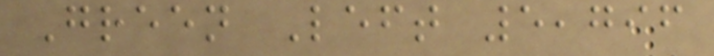Green Left 5,796
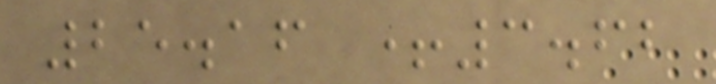25.16 +3.62
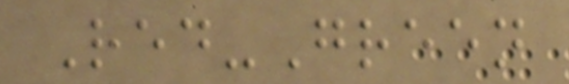Red-Green
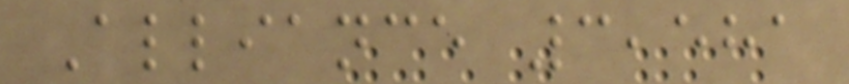Alliance 3,581
